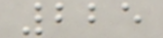225
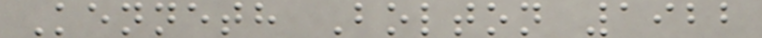Kenneth Bolton 1922
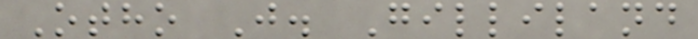Otho J. Gilliland
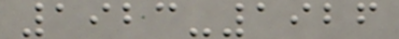1923-1926
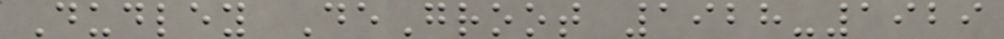Dudley DeGroot 1928-1929
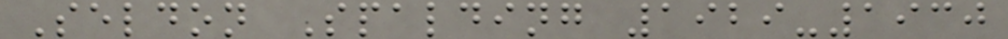Seldon Spalding 1929-1930
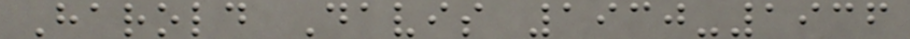Harold Davis 1930-1936
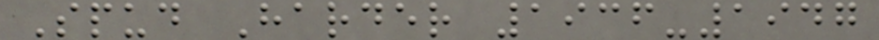Spud Harder 1936-1947
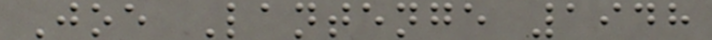Joe Lantenge 1948
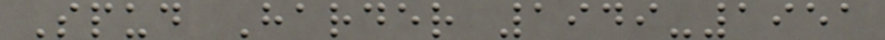Spud Harder 1949-1951
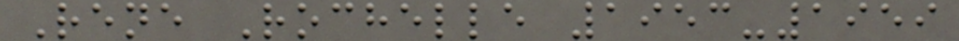Rene Rochelle 1953-1959
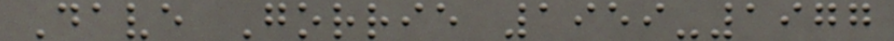Dave Gorrie 1959-1977
